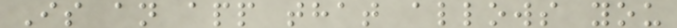Is an app that allows you
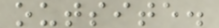outsite.
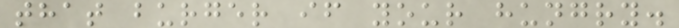that burger if your hungry.
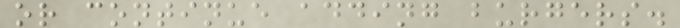or continue adding burgers.
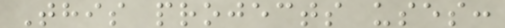This projects uses:
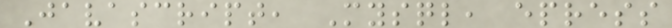Javascript, Mysql, epress
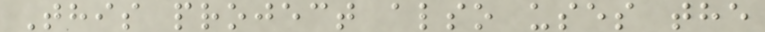This project also uses the
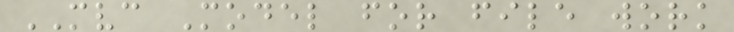MVC Model for file work
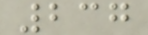237
